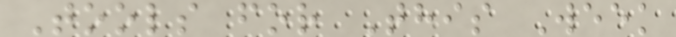Tools for This Week
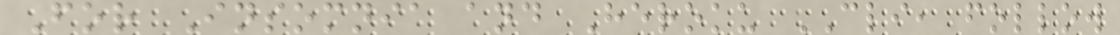For Insomnia and Heroku CLI, follow
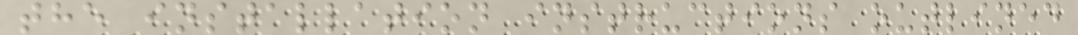the installation instructions outlined
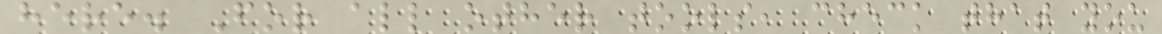here. For all other tools, check that you
